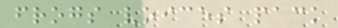frogs voices pack
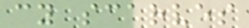cy scarves
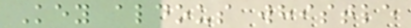Key aldous whistle
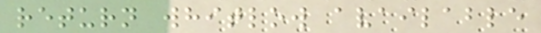return whitlow available
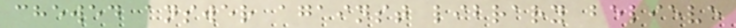chewed answer against library believe
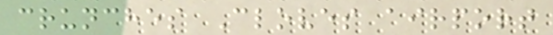crunches Cloves airport
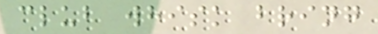club whisk bring
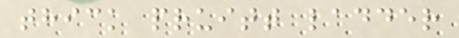thick pruitt ladder
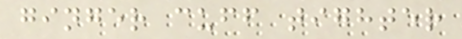ginger cuff tighter
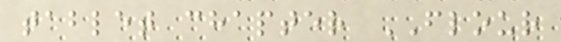tablet chapter FLOUR
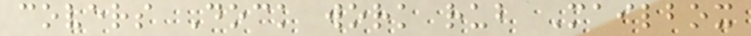covers Dock work rub Mailbox
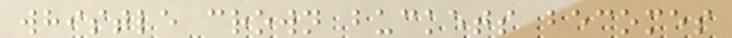whistle crown buckets becomes
